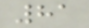81
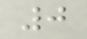0
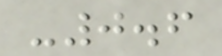-0.6
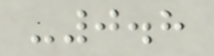-0.8
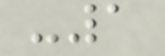-1
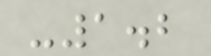-1.2
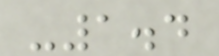-1.4
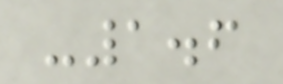-1.6
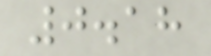0.18
